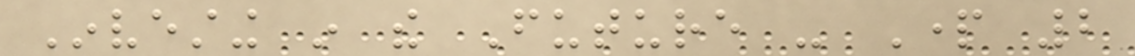Investing in the Future - Part 2
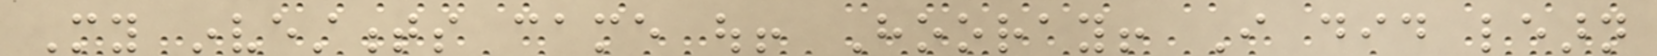My investments came out! Hooray! I did learn
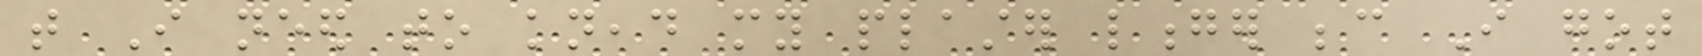that I need to knead my plaster longer because I got
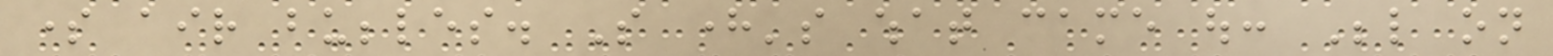some air bubbles. So here's what came out: Below on
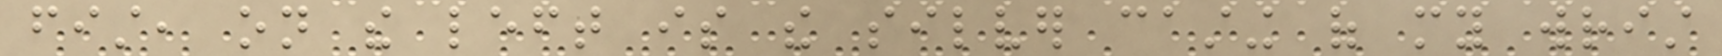fist, on the left is the silver casting of my wrist
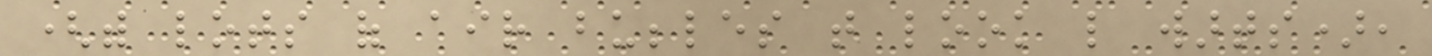(with lots of air bubbles that look like warts),
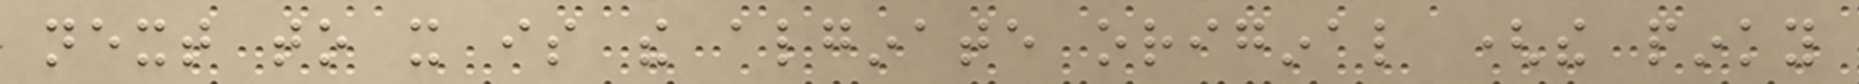next to it is the alginate original (the pinky
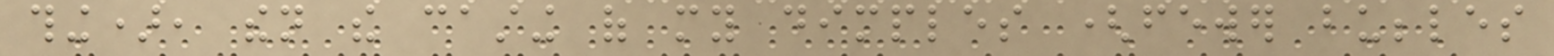thing), then the casting of my dimples (fewer bubbles
